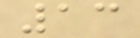13
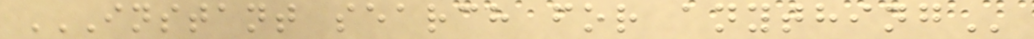INSTANT SEARCH FOR ANYTHING
